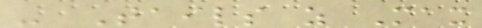- Tails as Max
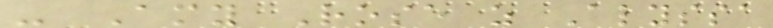- Amy Rose as Alyssa
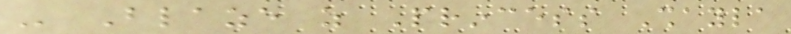- Blaze as Princess Shayla
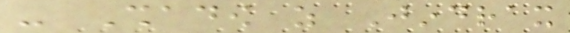- Shadow as Jindrax
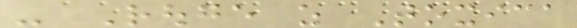- Rouge as Toxica
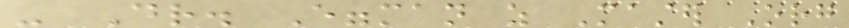- Dr. Eggman as Master Org
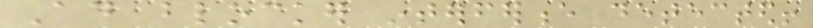Ad blocker interference detected!
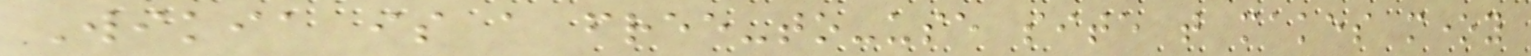Wikia is a free-to-use site that makes money
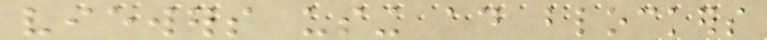viewers using ad blockers
